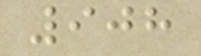908
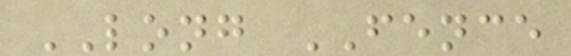LONG FENCE
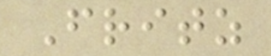Fritz
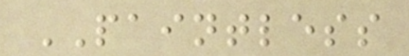PAINTLESS
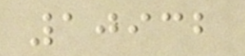10932
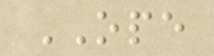OPE
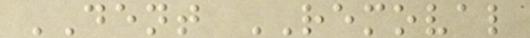DENT REMOVAL
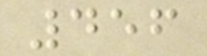456
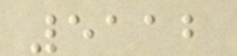5112
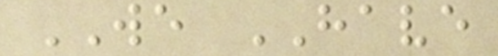WE HAVE
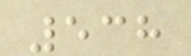538
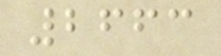2663
